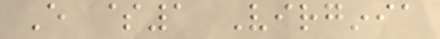Every $1 Virginia
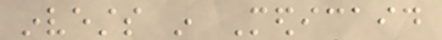invests in Medicaid
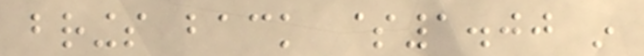brings back $1.00 in
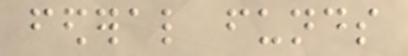federal funds
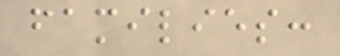families:
